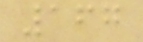167
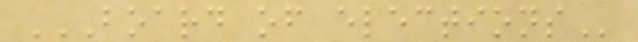BOARD OF ELECTIONS
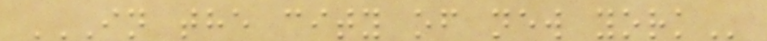IN THE CITY OF NEW YORK
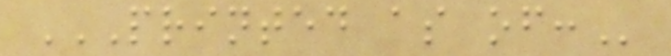PRINTED AS OF:
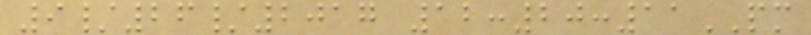9/26/2017 12:20:11PM
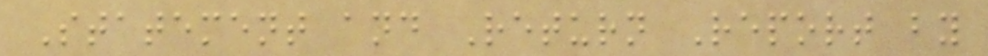Statement and Return Report by
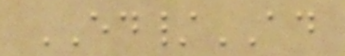ED/AD
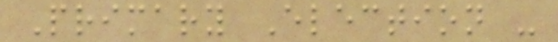Primary Election -
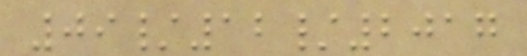09/12/2017
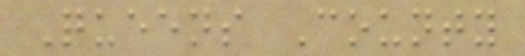Queens County
